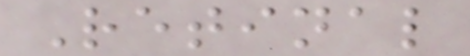Retinal
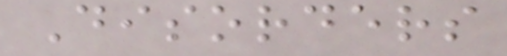Disorders
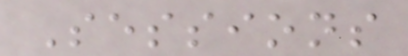Sessions
